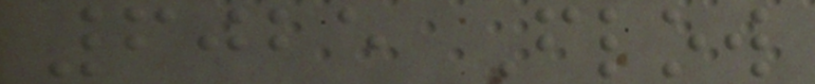6025 Flow
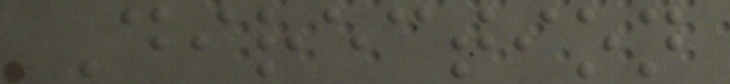Direction
